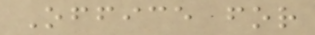Office for
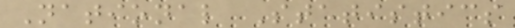National Statistics
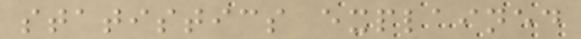statistics explained
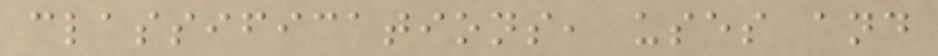classifications, uses and
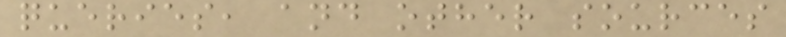queries, and other sources
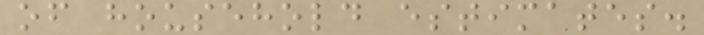of household estimates.
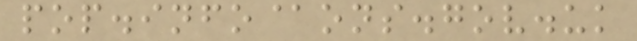pop.info@ons.gov.uk
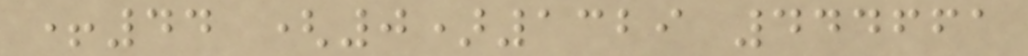+44 (0)1329 444661
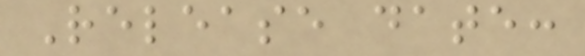Release date:
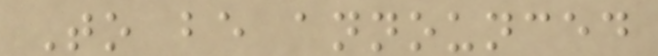To be announced
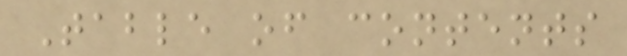Table of contents
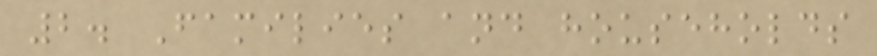2. Families and households
